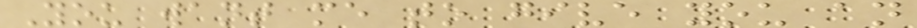You want me to give you an
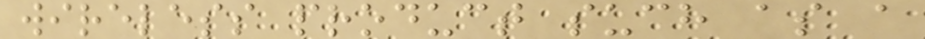wireless product such as a
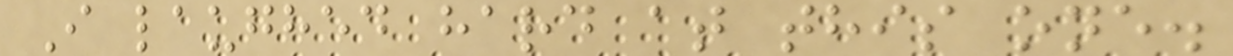I laughed hard at this one.
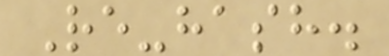Re-hash.
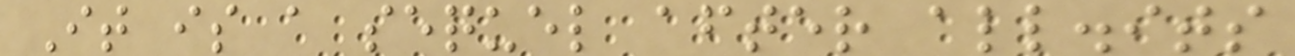It is a sequel after all.its
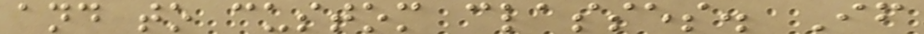and to custom classes. If
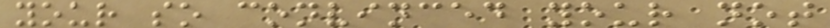your so convinced your not
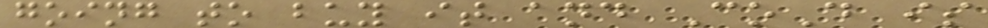going to buy it and CoD is
